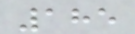185
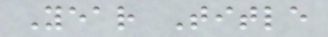Year Title
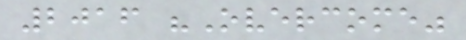2016 "Overcome"
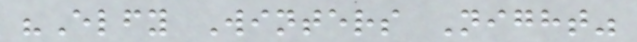"Elfy Winters Night"
